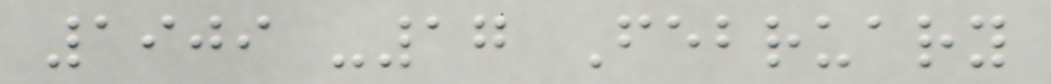1909 -17 February
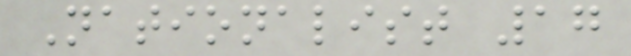Nationalist 17
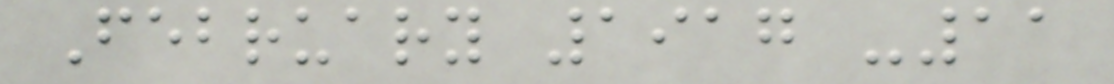February 1917 -11
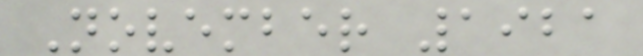November 1921
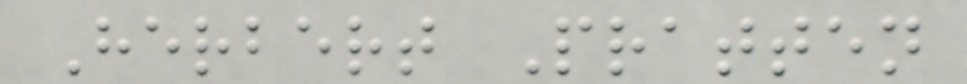Herbert Pratten
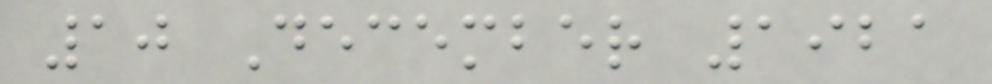10 December 1921
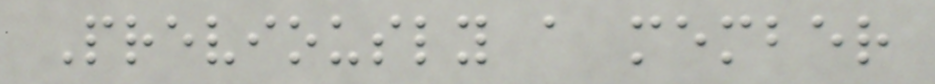Previously a member
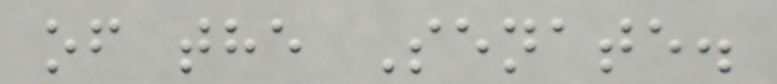of the Senate.
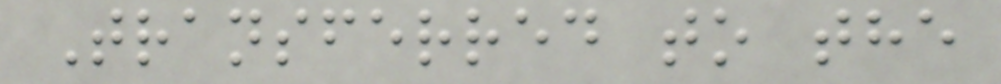Transferred to the
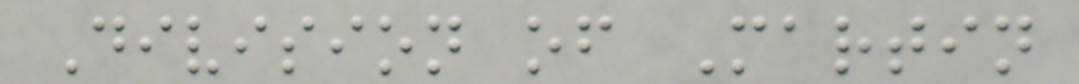Division of Martin
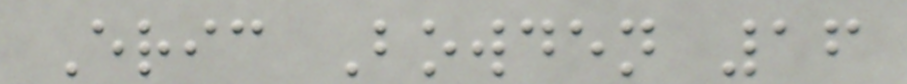Eric Bowden 16
